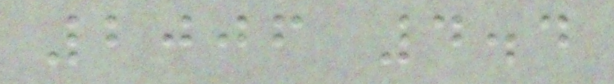2006 4.4
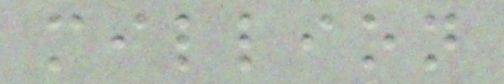million
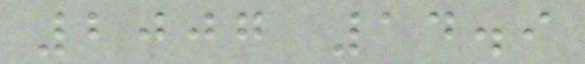2007 14.9
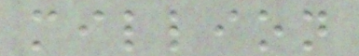million
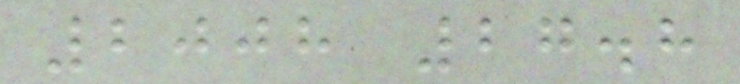2008 27.8
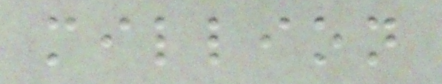million
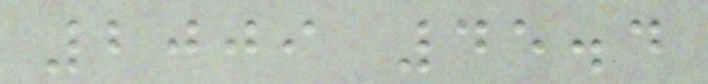2009 45.4
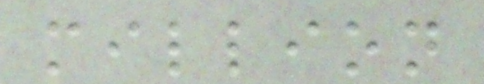million
